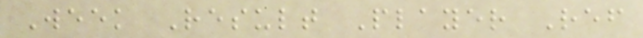Week Result Player Ref
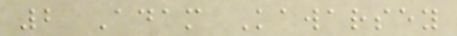2 Adam Kawarsey
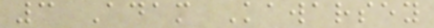3 Adam Kawarsey
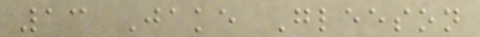13 Jake Gleeson
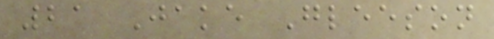21 Jake Gleeson
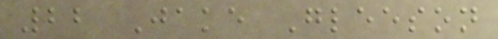22 Jake Gleeson
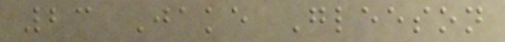23 Jake Gleeson
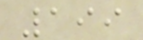199
